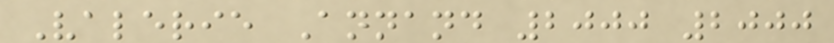Valerie Annand 2000 2000
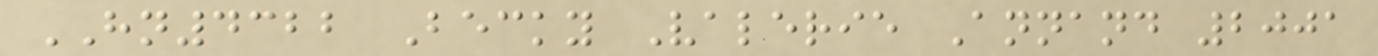HN4322 Becky Valerie Annand 2001
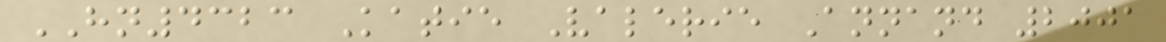HN4323 Katie Valerie Annand 2001
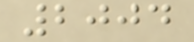2004
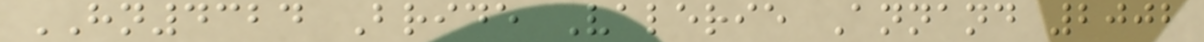HN4324 Bride Valerie Annand 2002
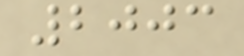2003
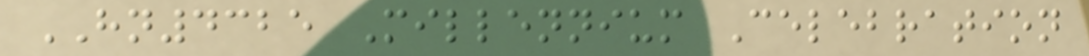HN4325 Millennium Celebration
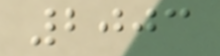2003
